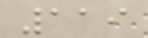119
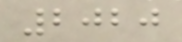2020
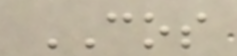COS
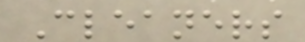Cleaners
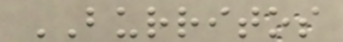BURRITOS
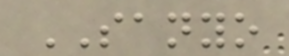SANYO
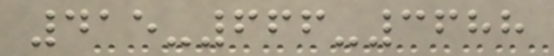415-666-3688
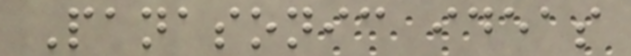Panasonic ideas
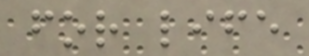for life
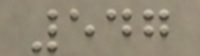547
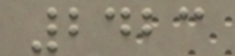2423
